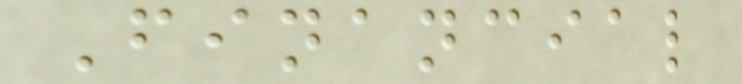Financial
